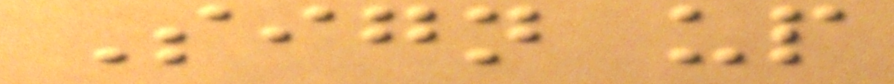Sign up
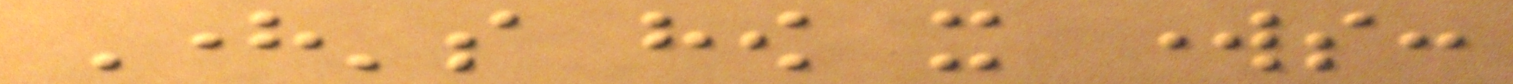Here's how it works:
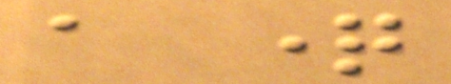a question
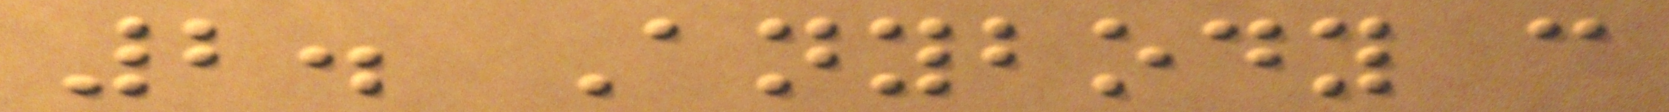2. Anybody can
